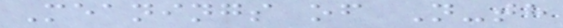Meanings of N-th
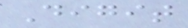Digit
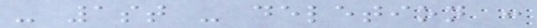- 1st - deletion :
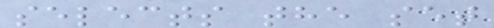selects the set
